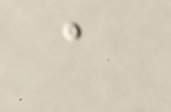a
